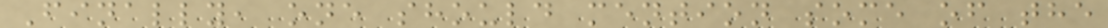Finally, one should mention some of the
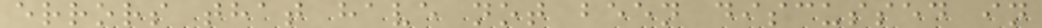errors that have not been discussed in
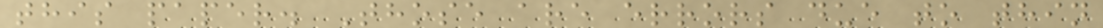this paper. Those are errors due to thin
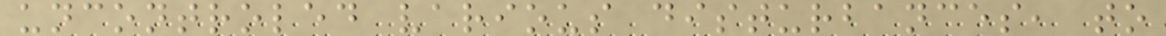uncontroled various disturbances, to
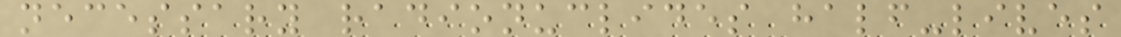necessary radionuclides half-lives
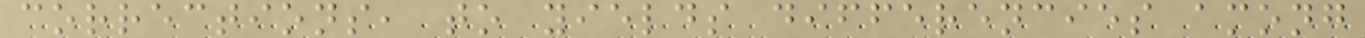corrections, to yields differencies among
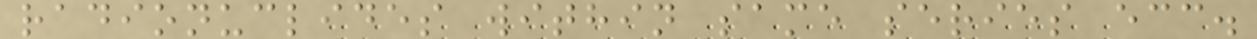radionuclides within same series ecc.
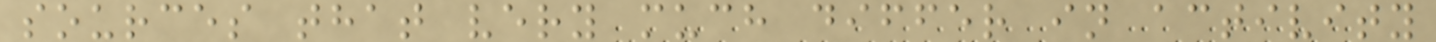sources that very much differ in activity
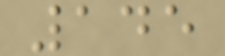145
